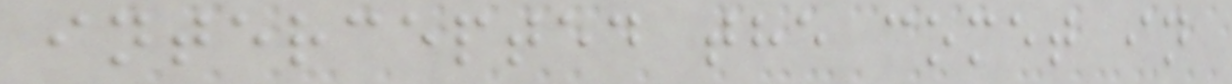intercepted the comet in
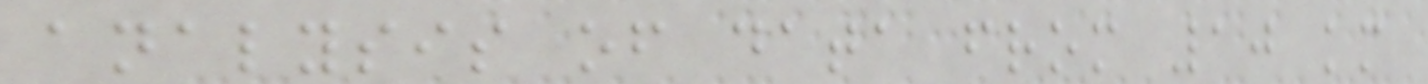analysis of data from 10 km
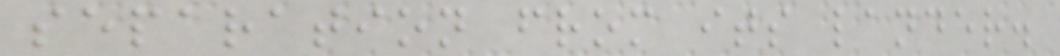separation from its lander.
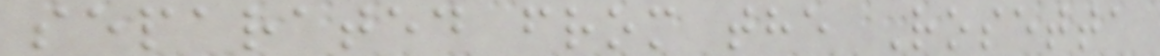separated from the Rosetta
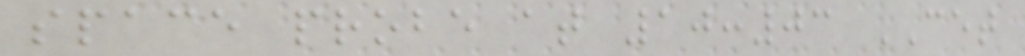space probe at 10:03 CET
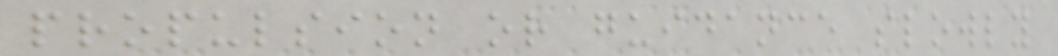propulsion or guidance slowly
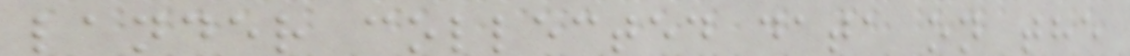lander collected data on the
